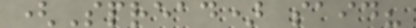(Spread) said?
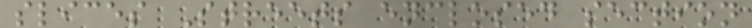slices Streets enclosed section
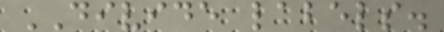DIVIDE labels.
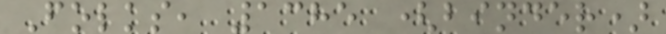Folks, 1385 (binder)
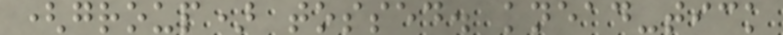(group) tossed. knead-tick
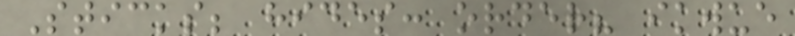Sticks; hides: order? ikwue
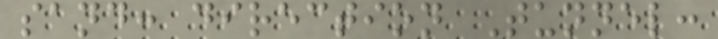sand: direction Tunnel:
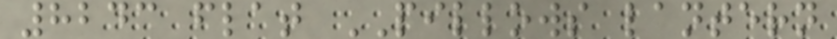8243 flat PILLOWS lantern
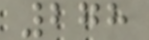278
